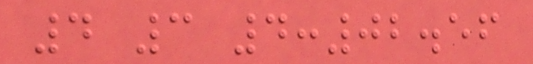4 3 4:02.56
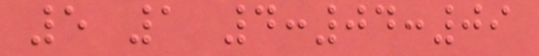5 1 4:04:09
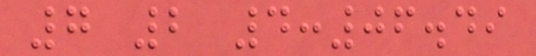7 2 4:06.49
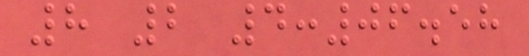8 2 4:06.58
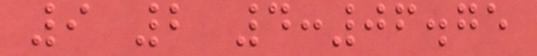9 2 4:06.75
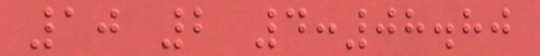10 2 4:08.80
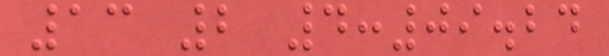13 2 4:09.24
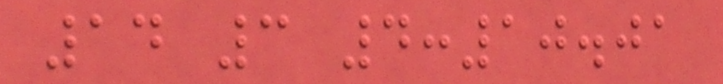14 3 4:10.01
